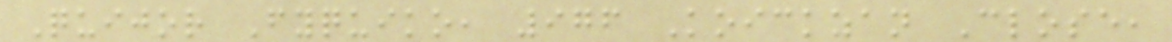Quijor Fyquiko, 976 Koickzan Close,
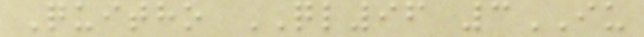Quitho QL96 3IU
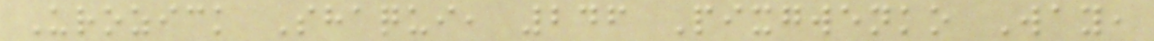Urozick Shaqui, 246 Pixgwenko Way,
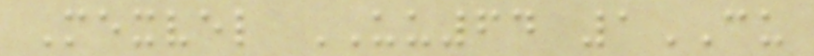Mexvel UU64 1CU
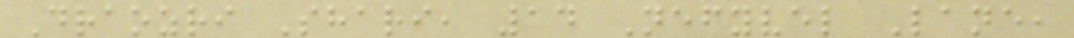Draozri Shari, 14 Nefyvel Lane,
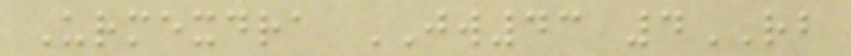Urmexdra JW43 4RB
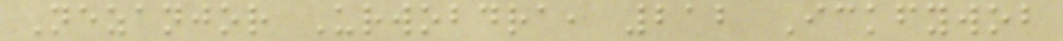Nezanjor Urwobdra, 212 Ickfywob
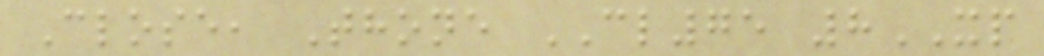Close, Thone CL75 8XP
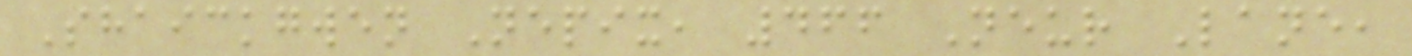Shaickgwen Nepix, 466 Neur Lane,
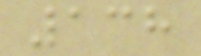138
